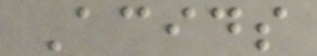Acids
